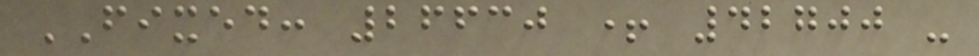FIXED: 26630 + 42700 -
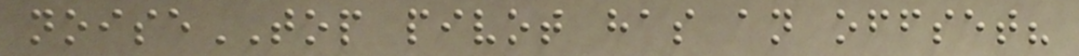noiseTOP pivot has an offset?
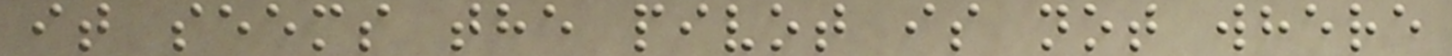it seems the pivot is not where
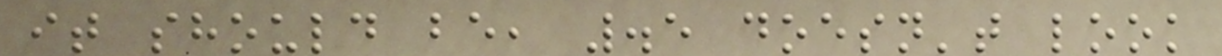it should be, .5 doesn't look
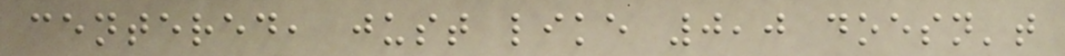centered, just like 0,0 doesn't
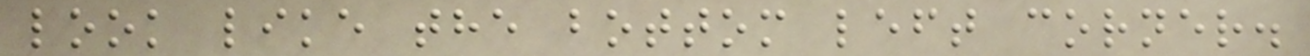look like the bottom left corner.
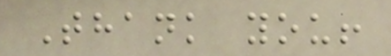Thank you!
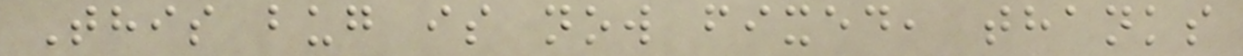This bug is now fixed, thanks
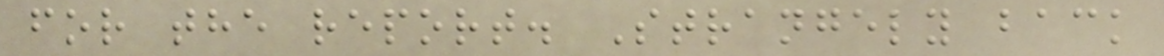for the report. Strangely back
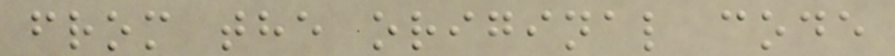from the original code
